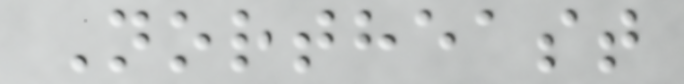Northeast
